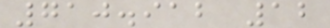710.912 12
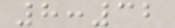8:32
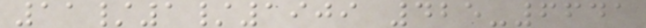11/1/1909 425-6641
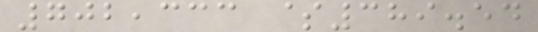702,333 $389.54
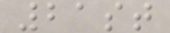21st
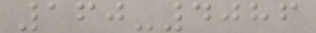160-4086
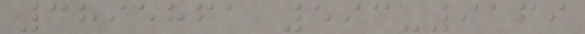3895861 593-9169
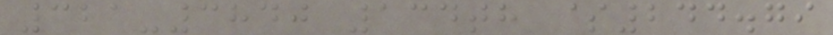321-3840 134th $244.79
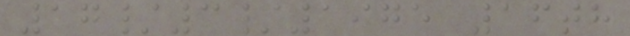17/3/1975 16th
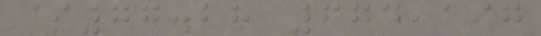$77.28 674,197
